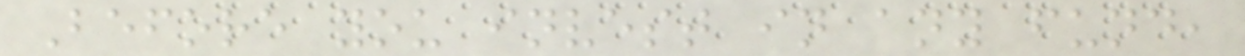Before you invest in any fund,
